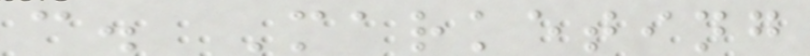c. Marketing
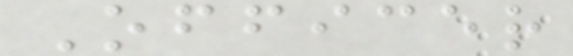Officer
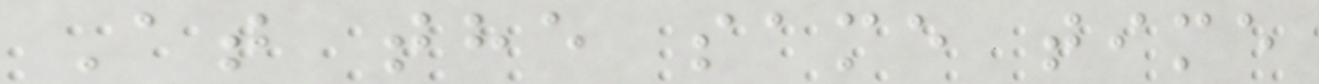At the same time
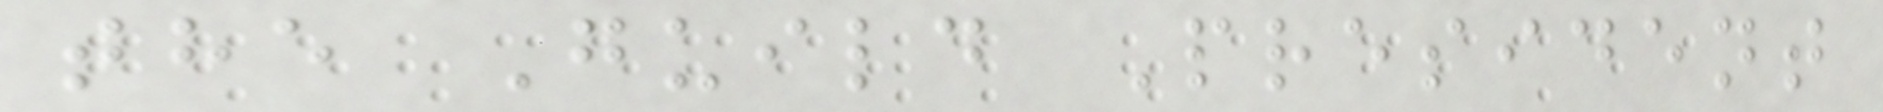the Guild President
